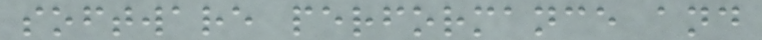software performance and
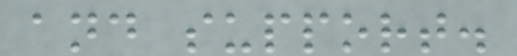and support.
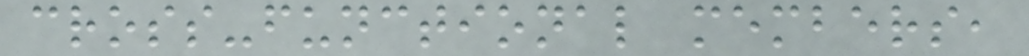cross-functional members,
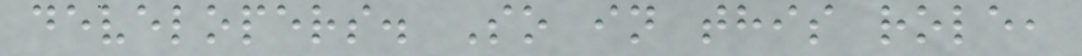developers. So in this role,
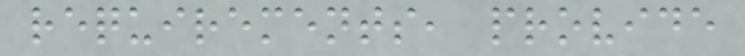requirements, provide
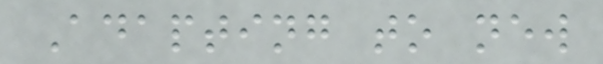Adapting to new
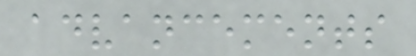advancements
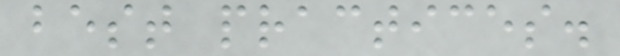best practices.
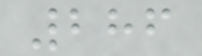286
